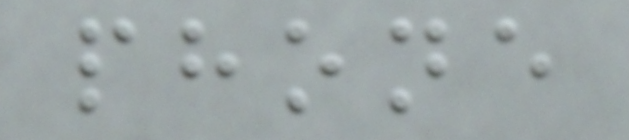phone
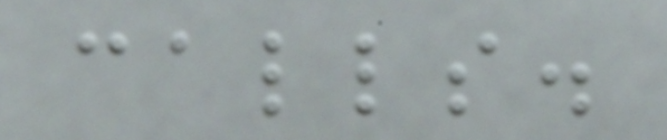calls.
